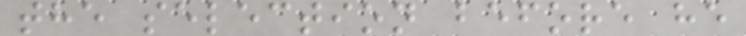the selection before he
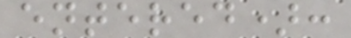entered):
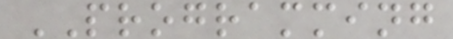PROGRAMMING
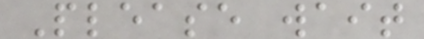Please wait
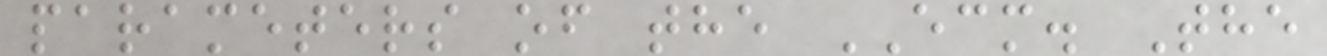parameters of the ECM. The
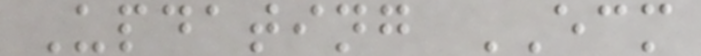Updating ECM
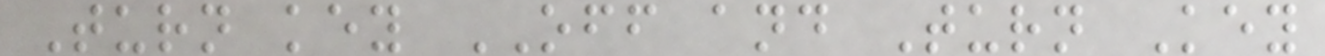Turn key OFF and Turn Key
